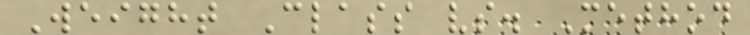Weight Class vs. Method
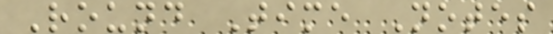Round Time Notes
